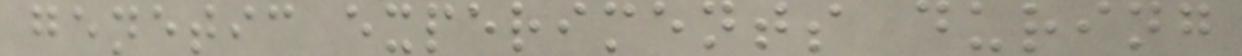genetic experiments during
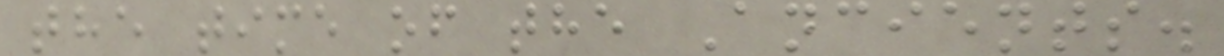the time of the Ancients.
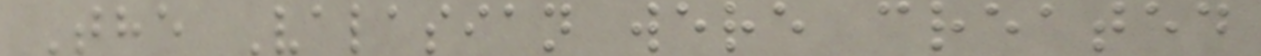The Valasian were created
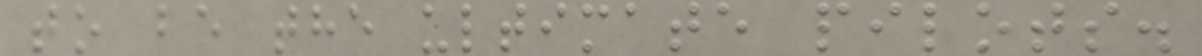to be the ultimate pilots.
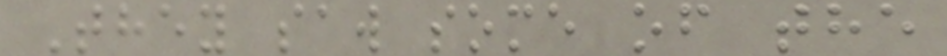They saw some of the
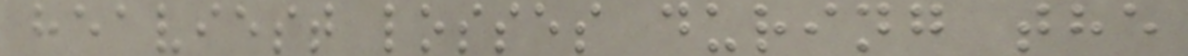heaviest losses during the
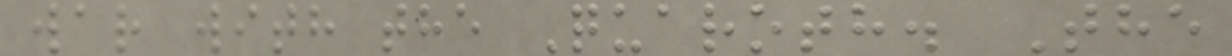war with the Quaroth. The
